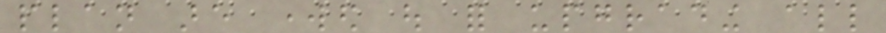plan are worked out for upgrading all
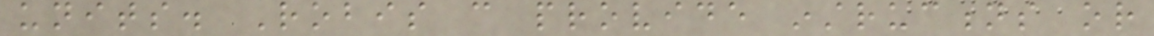units. Robis can provide instructions or
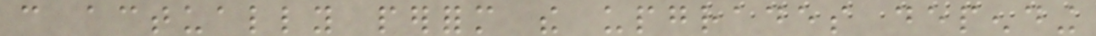can actually perform the upgrades depending
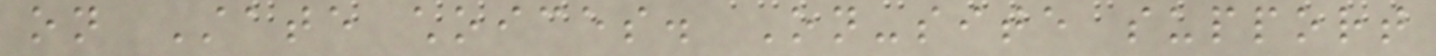on State choices. On-site support
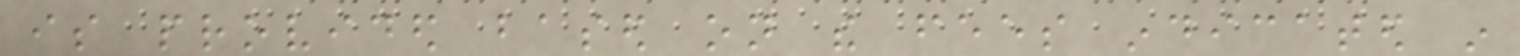is provided based on the fees indicated in
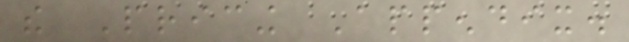the Pricing Appendix.
